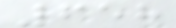658
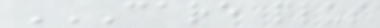CARE PLUS
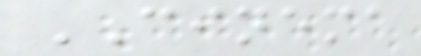CINEMA
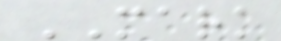MARK
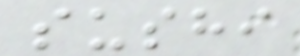sushi
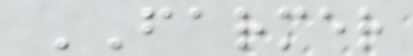FARMER
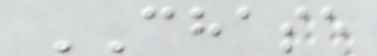CHASE
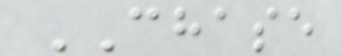CHASE
